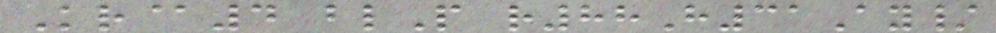Kr@4 blP r88H31Ay/
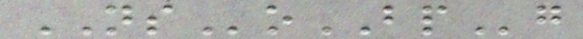NSoBPg
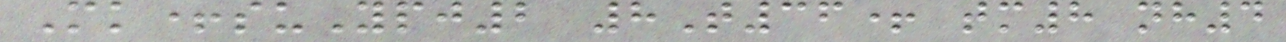Mk+suYpj2 8T36+ tm8 nh4
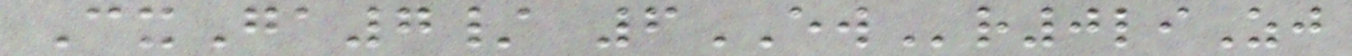CxGa7/ 6EWr0liZj
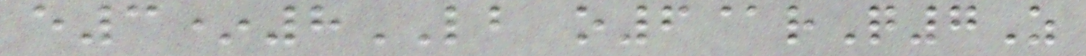e3*8LB o6@rQ7Z
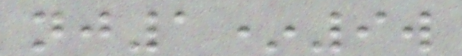nj1*9w
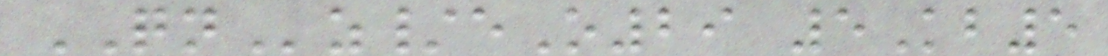QNz/eO29 5Kb5
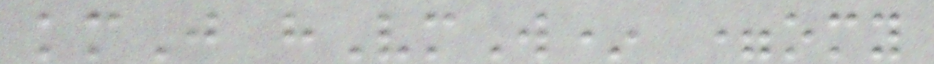kmJ hVmW* =omy
